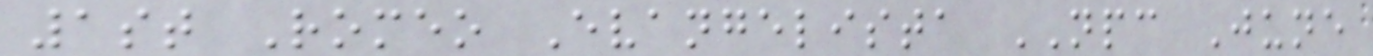1st Romeo Evangelista NPC June
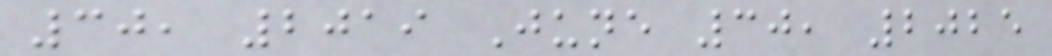30, 2019 June 30, 2025
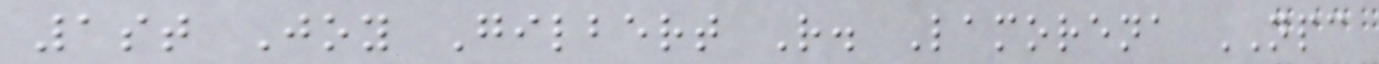1st Joy Gilbert R. Lamorena NPC
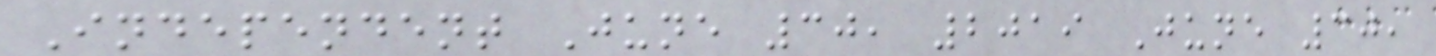Independent June 30, 2019 June 30,
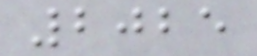2025
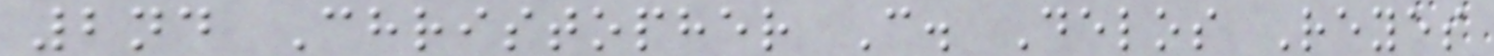2nd Christopher C. Delos Reyes
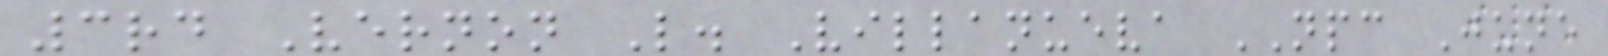3rd Vernon L. Villanueva NPC June
